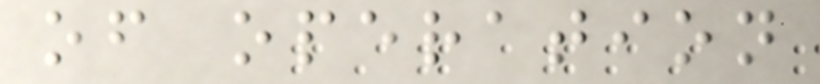of operation
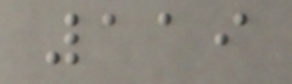119
